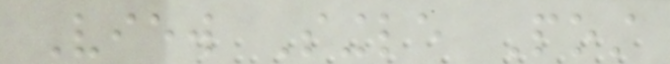View Single Post
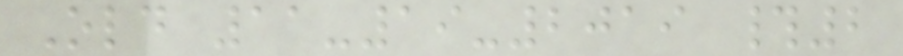Old 11-19-2019 #2
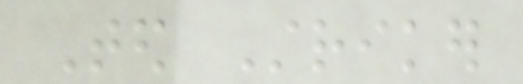Ted Striker
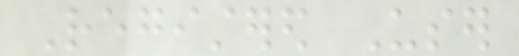Registered User
